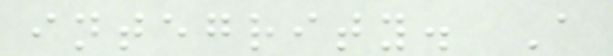integrity. A
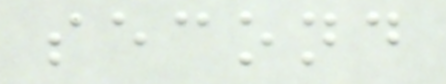second
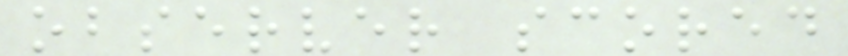observer scored
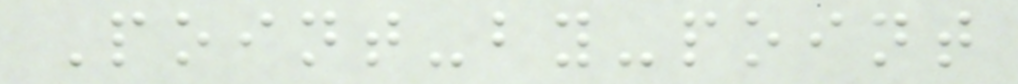Point-by-point
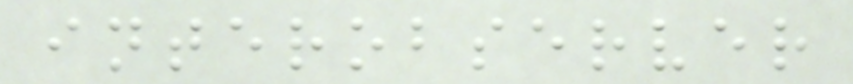interobserver
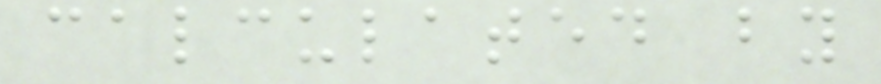calculated by
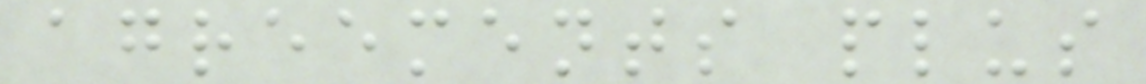agreements plus
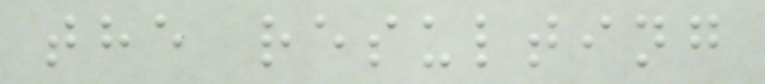the resulting
